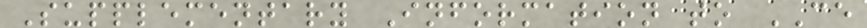Supplementary Information to CE
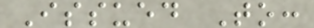Issued To:
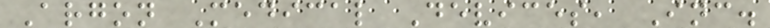Argon Medical Devices, Inc.
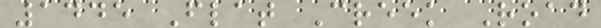1445 Flat Creek Road
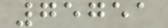75751
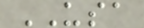USA
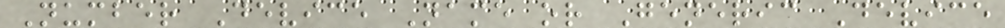Number Device Name or Generic Device
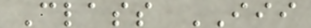Class III
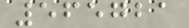565721
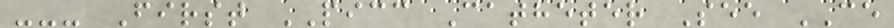--- First PICC Catheter See CE
